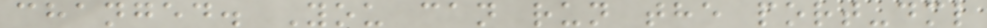changed. You can run the port-dml
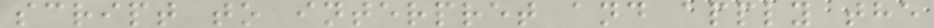script to interpret and apply the
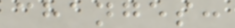changes:
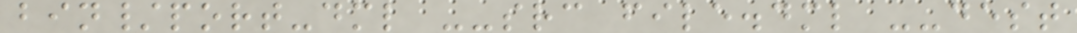bin/port-dml --src file.dml --dest
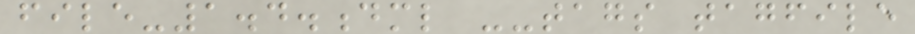file-1.4.dml --tags tagfile
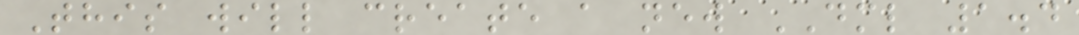This will create a new DML 1.4
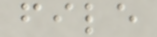file
